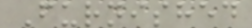Furnished
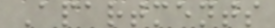Apartments
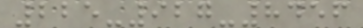225-927-8456
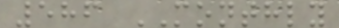586 MONTHLY
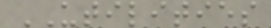UTILITIES
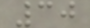30
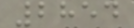2854
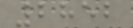2852
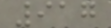917
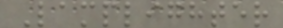Lamplighter
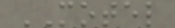MOTEL
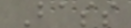Bass
